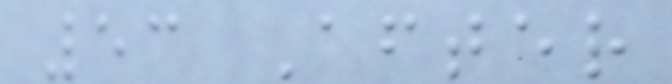53 After
